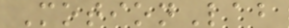MotionLab
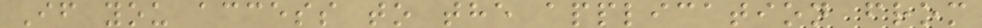If you access to the application from
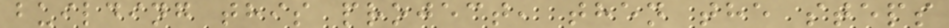building this project, then the steps
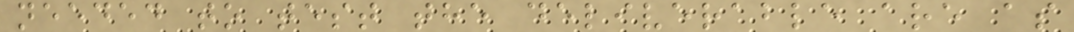needed to test the deliverable are as
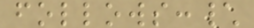follows:\
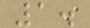1.
